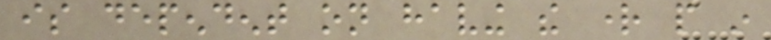is dependent on having the right people in
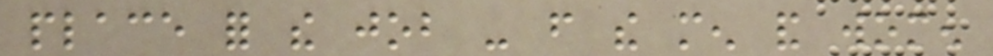place for the job - from the men and women
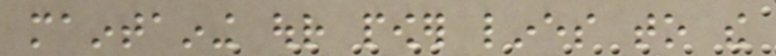maintaining our power lines to the
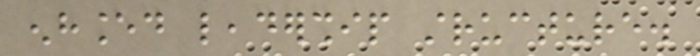enhanced leadership structure.
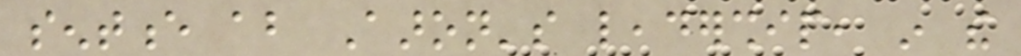sentence about Aaron's leadership, in the
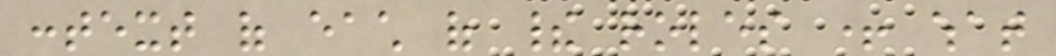context of each of their roles + what
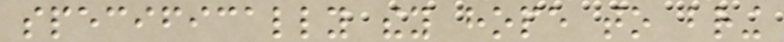specifically they hope to bring
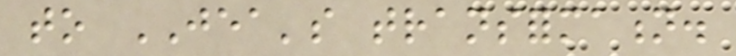to JEA's transformation.
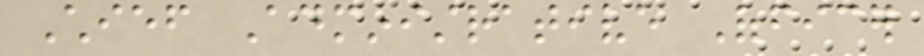Chief Administrative Officer
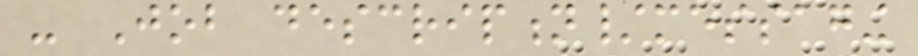- Job description/messaging
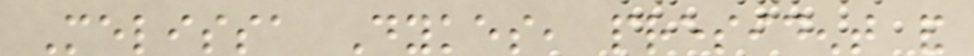Melissa Dykes, president and
